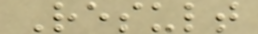Result
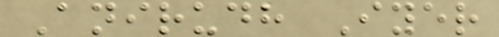Anirudh Iyer
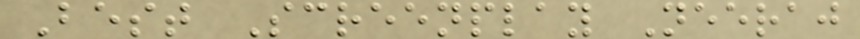Best Screenplay Neeraj
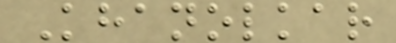Khanolkar
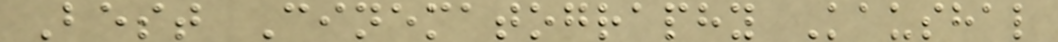Best Cinematography Kaushal
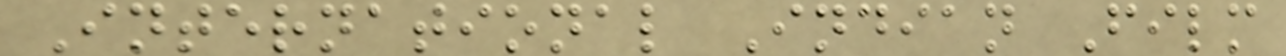International Indian Film
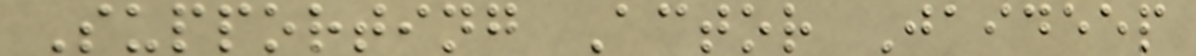Supporting Actor Jaideep
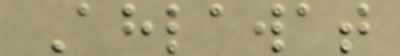Ahlawat
